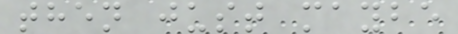then just maybe
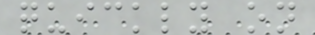quickly on
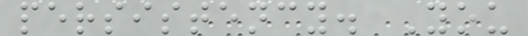persistency. You
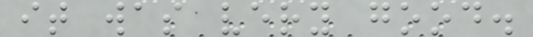it was very good.
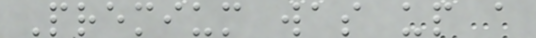Premium was up a
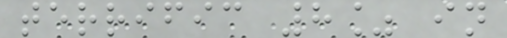terrific 8% in
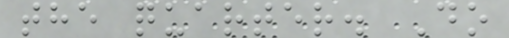the quarter. Do
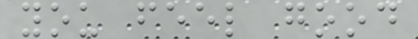you feel good
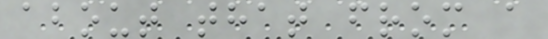about that from a
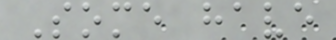Some have
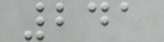241
